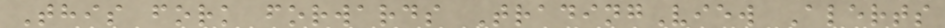This fork forwards TradingView Alerts
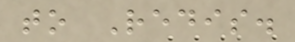to Redis.
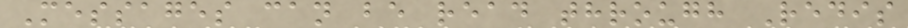Messages can be read through Redis
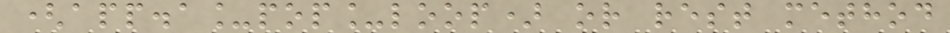(app.a_pop_loop) or rest method
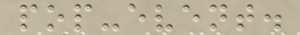pop-event.
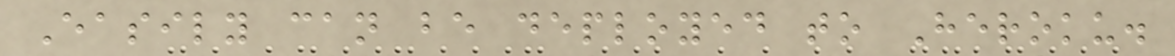Easily can be deployed to Heroku.
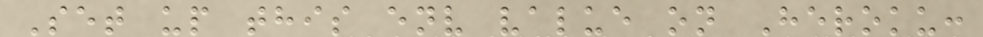Set up this env value on Heroku:
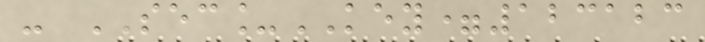- SEC_KEY=123123
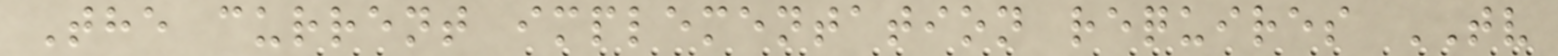The current implementation requires TV
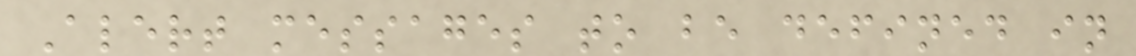Alert messages to be defined in
